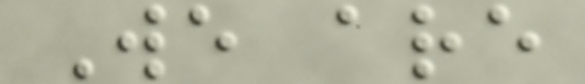We are
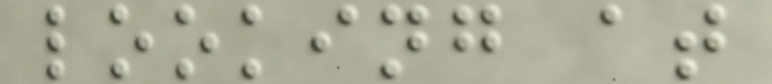looking at
